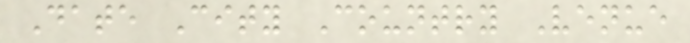Date City Country Venue
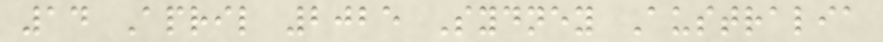14 April 2025 Sydney Australia
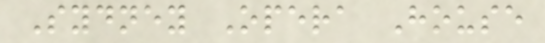Sydney Opera House
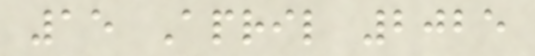15 April 2025
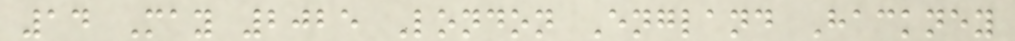14 May 2025 London England Hackney
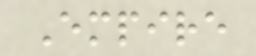Empire
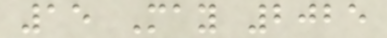15 May 2025
